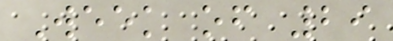Week of 29
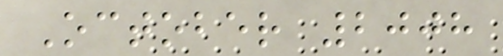October 2008
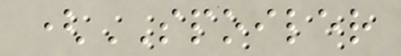(SPOILER
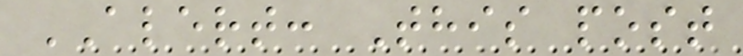ALERT: This post
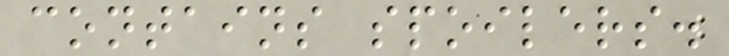contains spoilers.
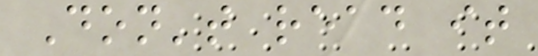Don't read it
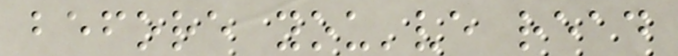before you've read
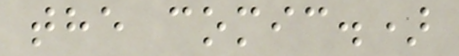the comic.)
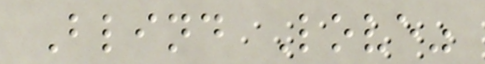Blind Love"
